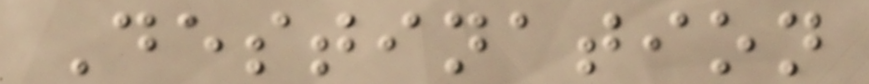Destination
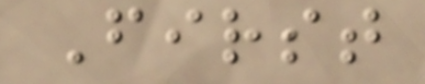First
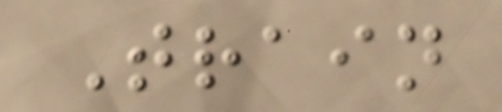Train
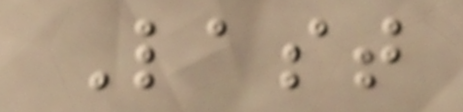Last
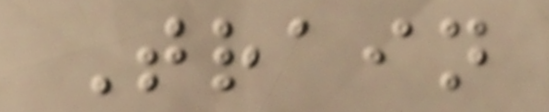Train
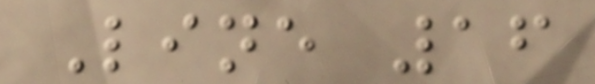Line 16
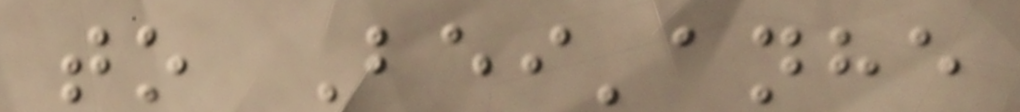to Bei'anhe
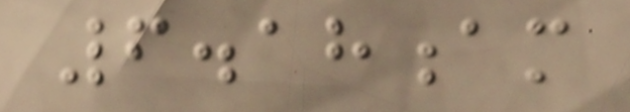6.18am
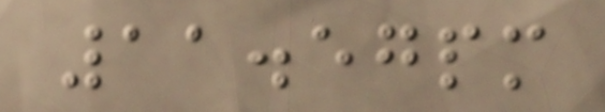11.57pm
